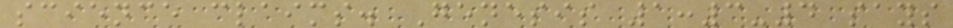science claims. Genesis 1:3-4 says
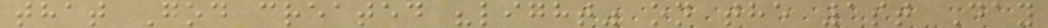that God created "light" on the 1st Day
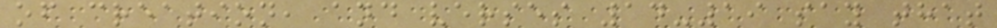of creation, and verses 14-19 say that
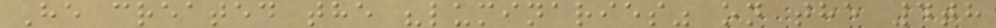He created the "luminaries" on the 4th
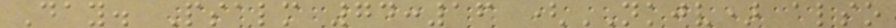Day. Psalm 74:16 (NKJV) also
